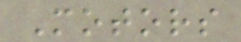Motors
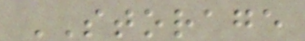STORAGE
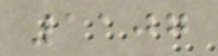1107
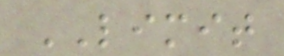LIMIT
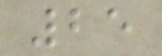25
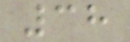38
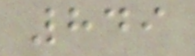849
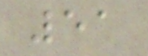51
